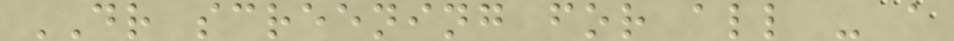DR screening for all - a
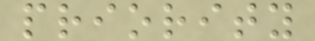priority
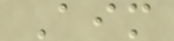Aim
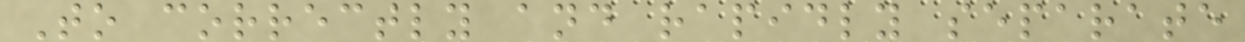To correctly and rapidly separate
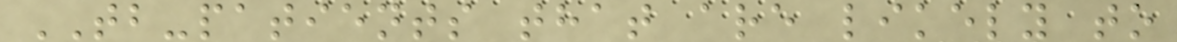TB-patients that are likely to
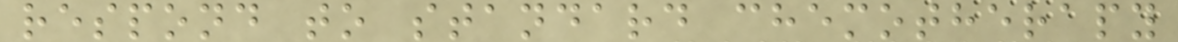respond to standard chemotherapy
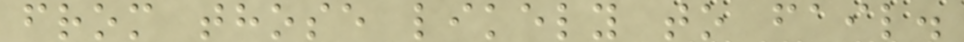from those likely to fail.
